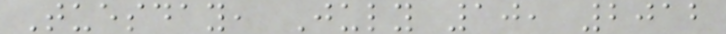Tuesday, July 10, 2012
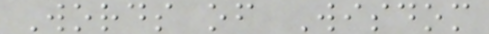Words of Wisdom
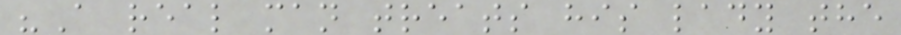"A real man treats his lady the
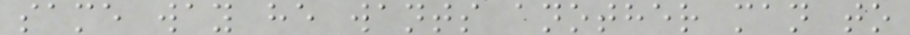same way he wants another man to
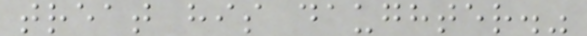treat his daughter."
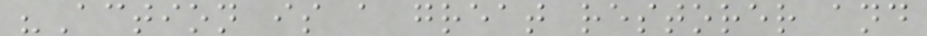"Action is a great restorer and
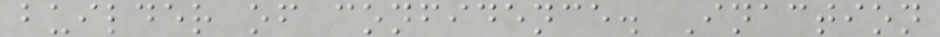builder of confidence. Inaction
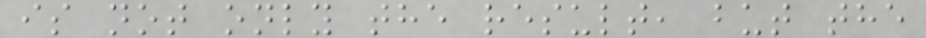is not only the result, but the
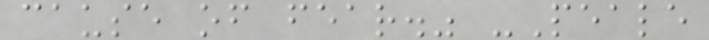cause of fear." -Peale
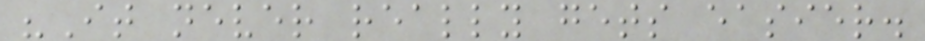"It never really gets easier.
